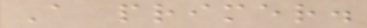A primer.
